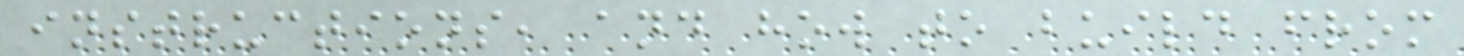instructions, and how to build from
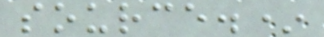source.*
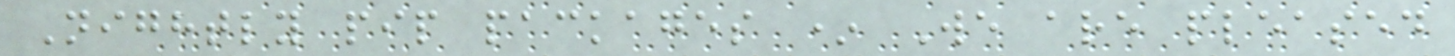Nightly pip packages * We are pleased
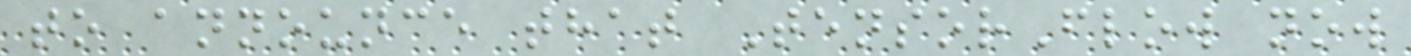to announce that TensorFlow now
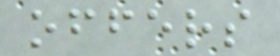offers
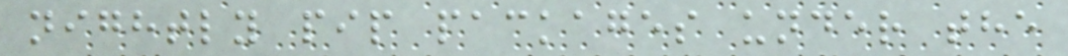nightly pip packages under the
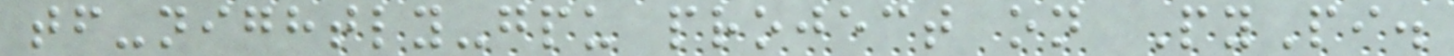tf-nightly-gpu project on PyPi.
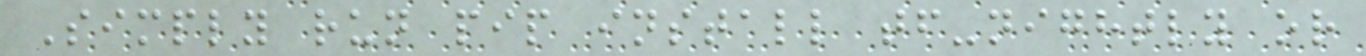Simply run pip install tf-nightly or
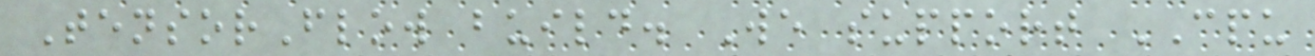TensorFlow build. We support CPU
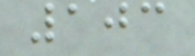103
